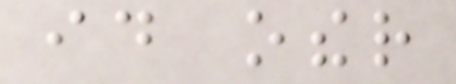id other
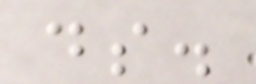ds.
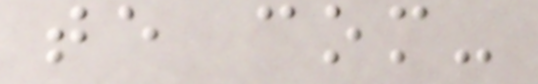te com-
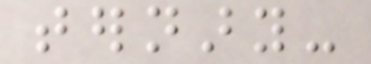ternary-
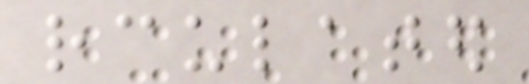rculated
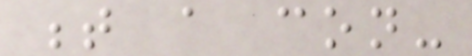t a con-
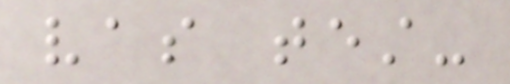vas test-
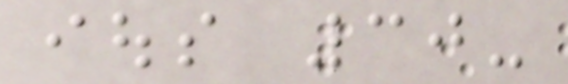ious 30-
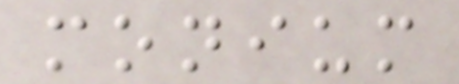monium
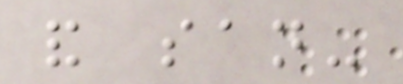and san-
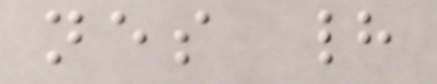nes had
